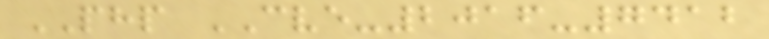PHP CVE-2016-7412
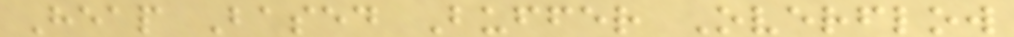Heap Based Buffer Overflow
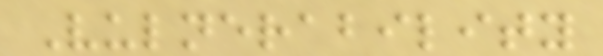Vulnerability
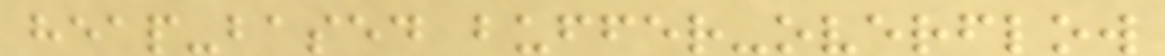heap-based buffer-overflow
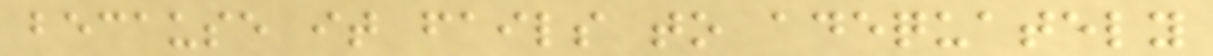because it fails to adequately
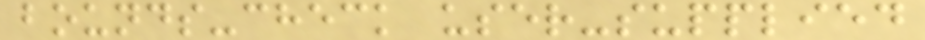bounds-check user-supplied
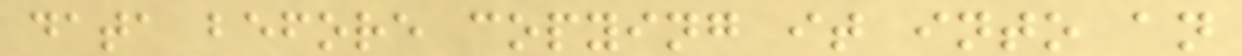data before copying it into an
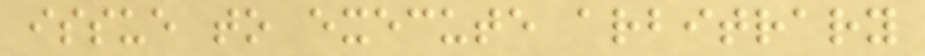issue to execute arbitrary
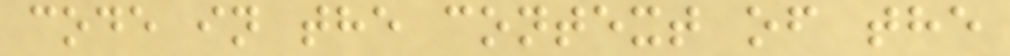code in the context of the
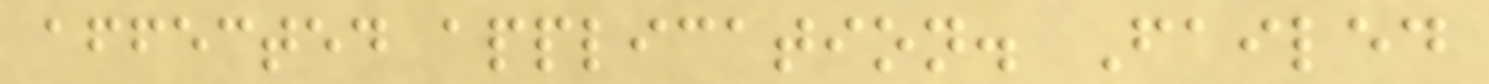affected application. Failed
